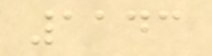1143
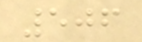506
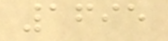1695
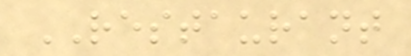RESTAURANT
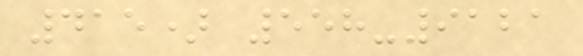415) 558-9121
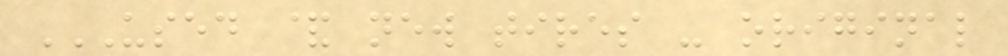USED & NEW TIRES - ORIGINAL
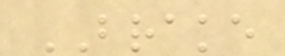BRAKE
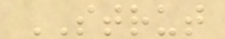STRUT
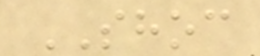SHOC
